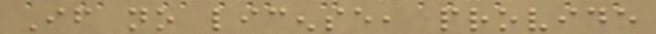If no license, provide
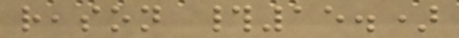reason #15.)
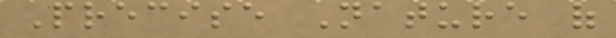Precise Nature of
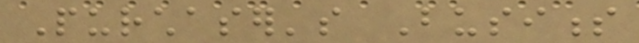Purchaser's Business
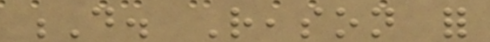D. Reason for
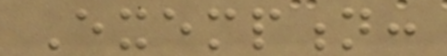Exemption:
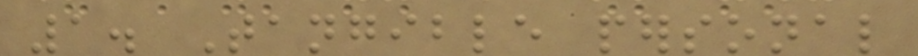1. Tangible personal
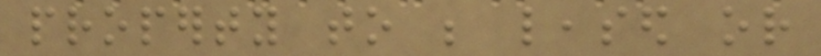property to be leased or
